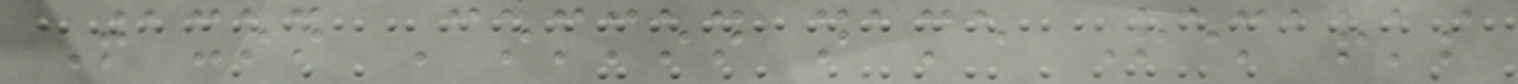Taxon Common name Remarks
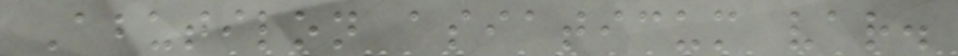Abutilon asiaticum var.
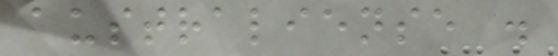australiense .
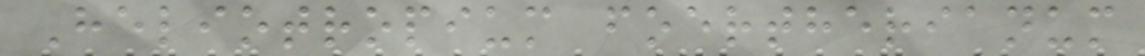Heliotropium foertherianum
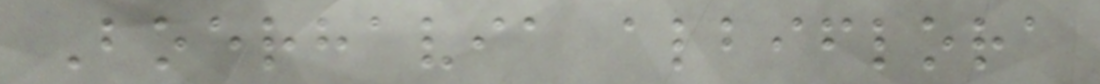Boerhavia albiflora
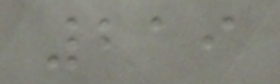219
